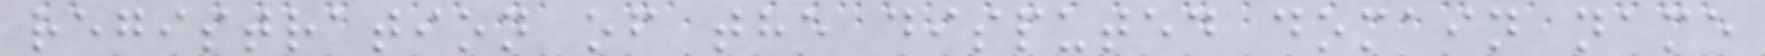registration of the disputed domain name
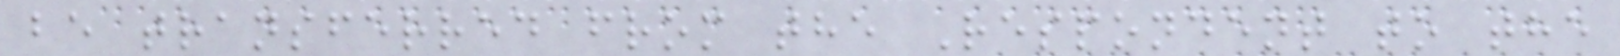be transferred from the Respondent to the
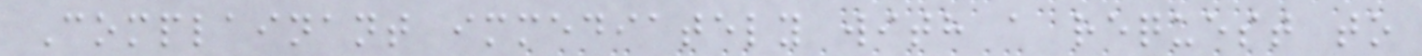Complainant immediately with a request to
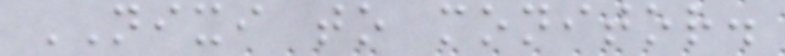NIXI to monitor.
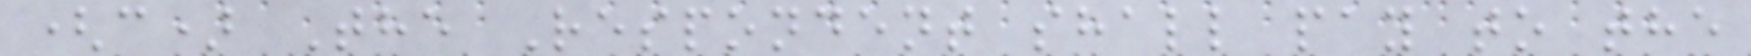(c) The Respondent shall pay to the
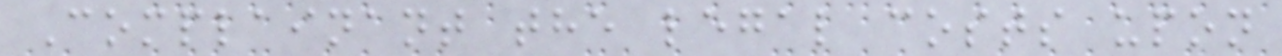Complainant the legal costs upon
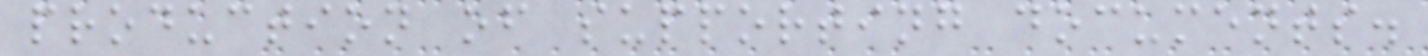production of supporting documents.
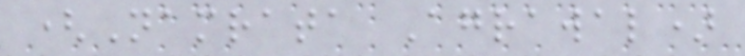(Namrata Agrawal)
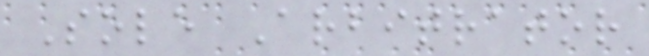Sole Arbitrator
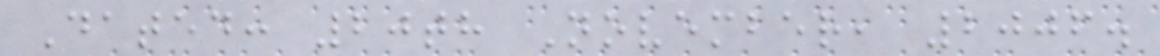Dated: 20th November, 2006.
